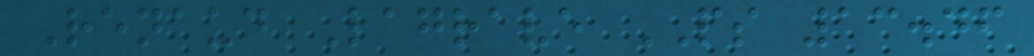Renaud Lagrave PS 13.46
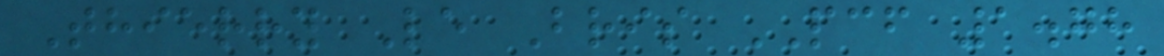Thierry Le Bris PCF 1.78
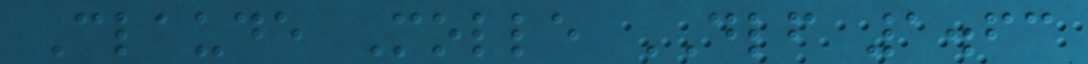Claude Molle DLF 1.63
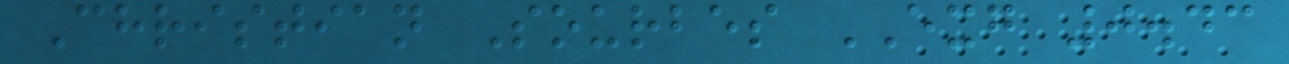Christian Sourbes EXG 0.43
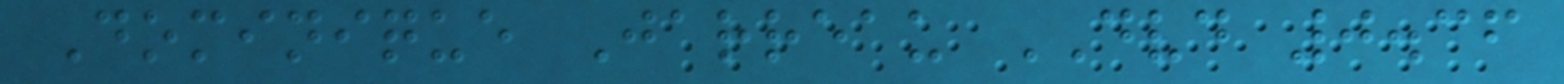Dominique Jarreau DVD 0.36
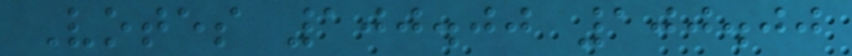Votes 100.00 100.00
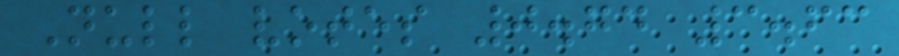Null votes 0.74 3.63
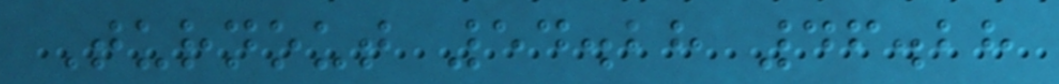Turnout 54.28 46.28
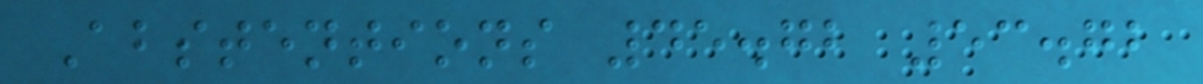Abstentions 45.72 53.72
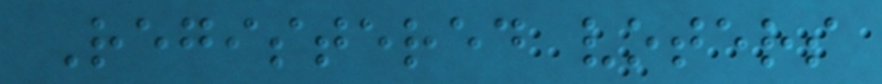Registered voters
